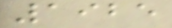1925
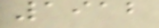1912
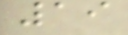19
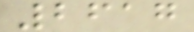2617
